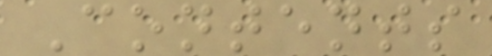Contents
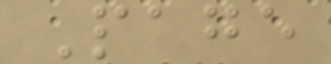Page
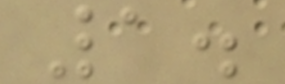1.
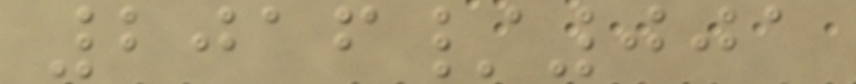2016/001
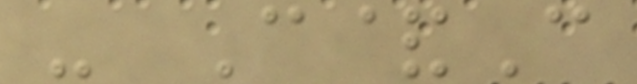- C&C
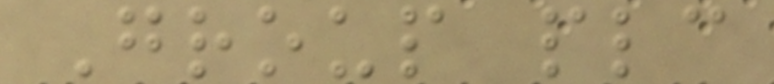Group plc
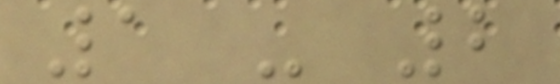1 - 2
